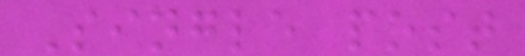Single post
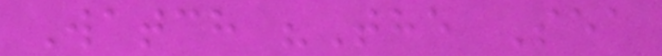Watch "The Sea
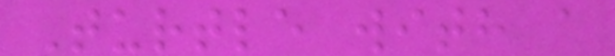Turtle with a
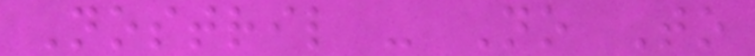Nostril - No To
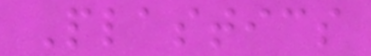Plastics
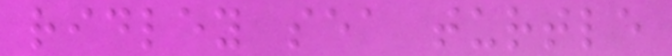ridley sea turtle
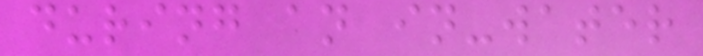during an in-water
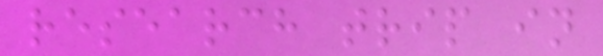research trip in
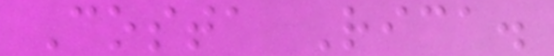Costa Rica.
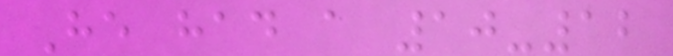He had a 10-12
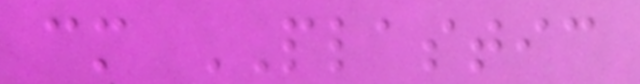cm PLASTIC
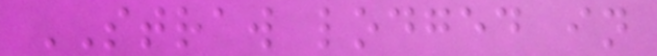STRAW lodged in
